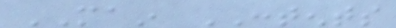MAIN CONTENTS
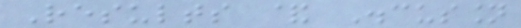Results & Discussion
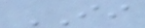II
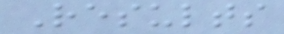Results
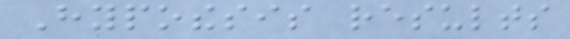Hypothesis results
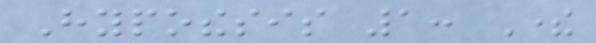Hypothesis 1: There
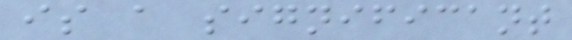is a significant
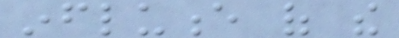influence of the
